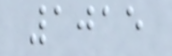1015
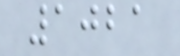1021
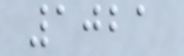1021
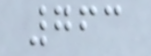763
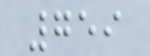759
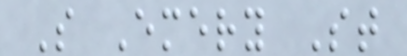S Emery St
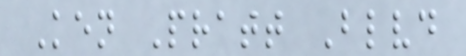Ken Pratt Blvd
